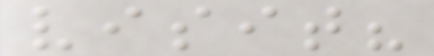visit?
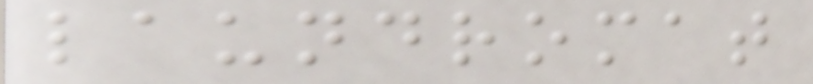laundromat
